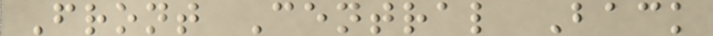Front Central Back
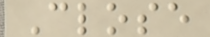Close
